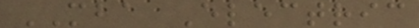MBA Electric
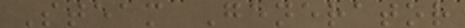Steam Generator
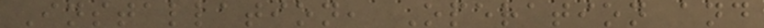Installation, Operation and
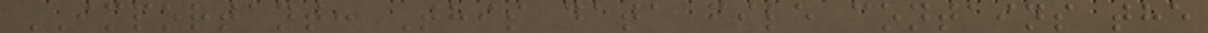IMPORTANT: This data file contains the
